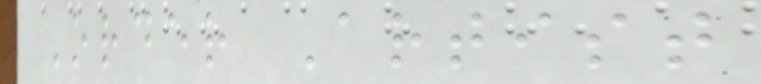Order Artist
